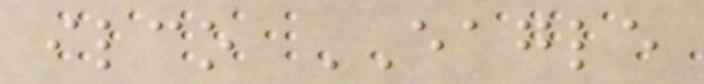ilco EAGLE
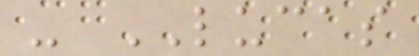- LUCAS
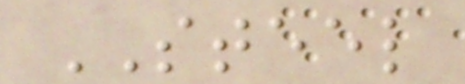STEEL
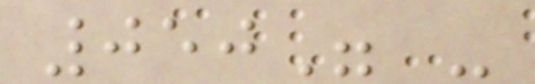050" -
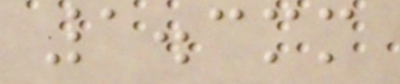1.3mm
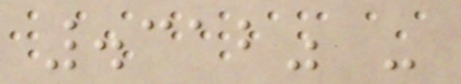.312" -
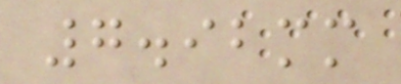7.92mm
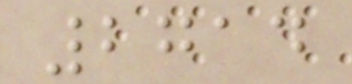2714
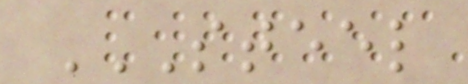STEEL
